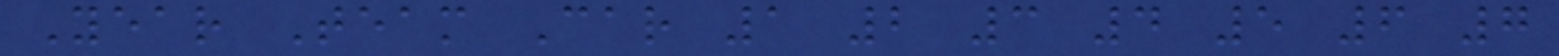Year Team Car 1 2 3 4 5 6 7
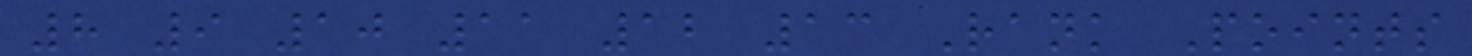8 9 10 11 12 13 Rank Points
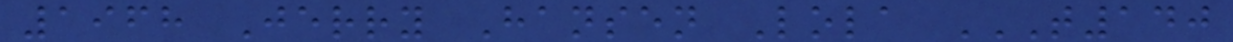1968 Jerry Hansen Lola T140
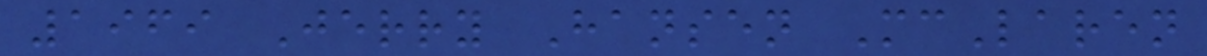1969 Jerry Hansen McLaren
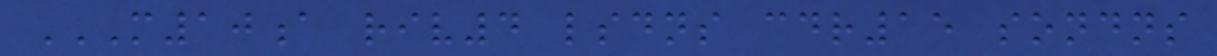M10A RIV4 LSDNS CDR15 SONDNS
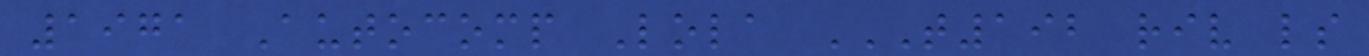1971 Autocomp Lola T192 RIV LS
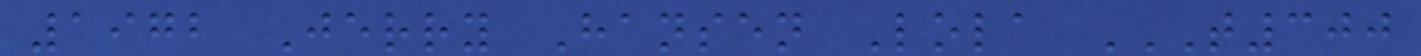1972 Jerry Hansen Lola T300
